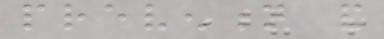prevention and
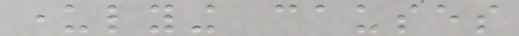underlying causes
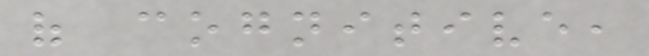of cognitive,
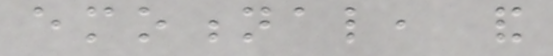emotional, and
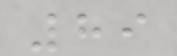89
